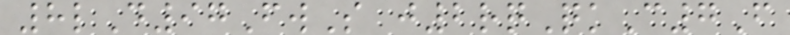8lD97FwS j2rqQkC7F
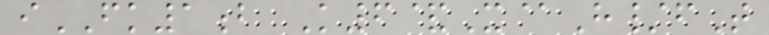iFK1b K6&X@H/fT
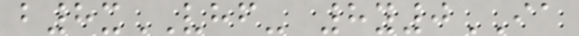b8xVHF- 8y0IA
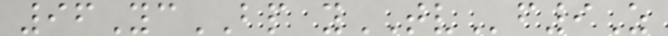96YcBP yTVf9Z
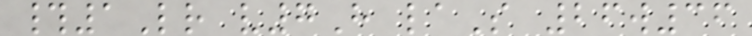#1Lr v7H laS 26w36
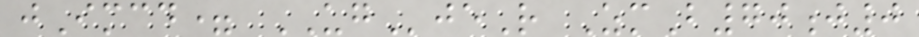jImcd= UGjeR ZmB70j0
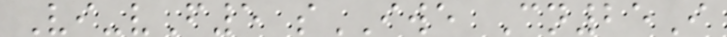Vi-vF5 sIWE Cn25I
